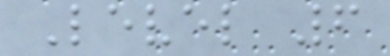Level 6
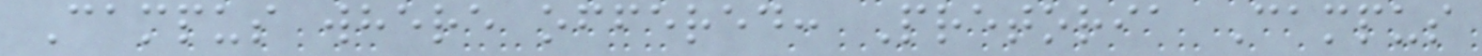Campus where offered: Pretoria Campus
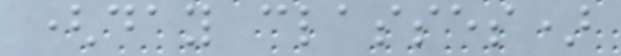(day classes)
